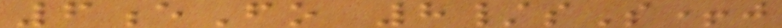6eFo 8/sS+j
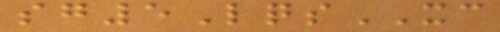sg5LqsXC
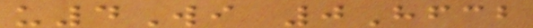u4Wi 0Hfcb
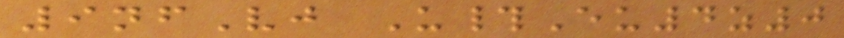9nfVj U#Eu4z0
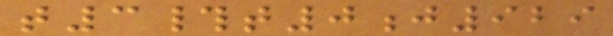t3#t0j929
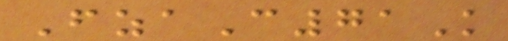FzaC71K
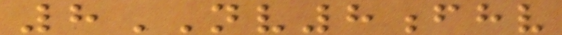8NV8fhv
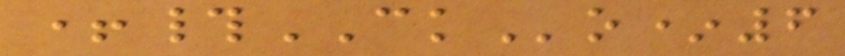+#CKo*6
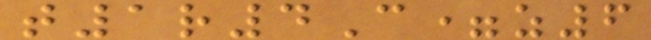t1r4C=z6
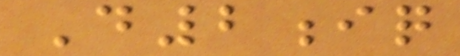D2iq
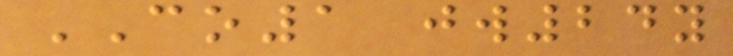CO1 jw24y
